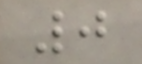0
